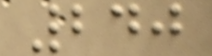240
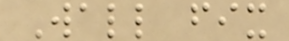Wall fix
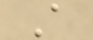A
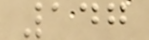147
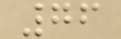76
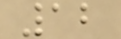12
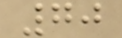70
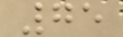75
